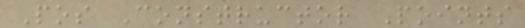Pos Constructor Points
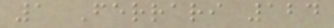1 Ferrari 124
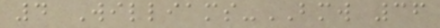4 Williams-BMW 36
